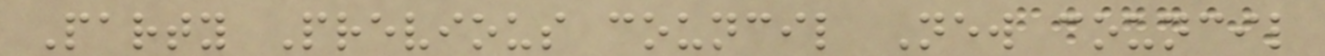Party Previous council New council
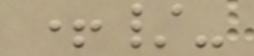+/-
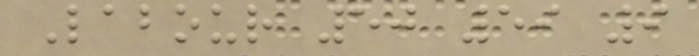Labour 50 59 9
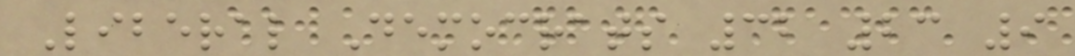Liberal Democrats 32 23 9
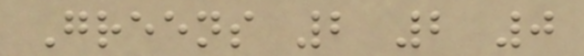Greens 2 2 0
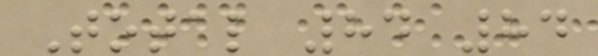Total 84 84
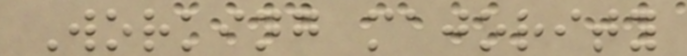Working majority
